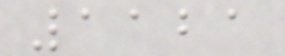1121
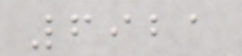6921
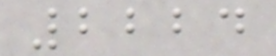2224
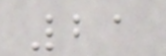21
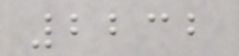2232
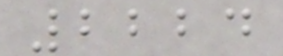2224
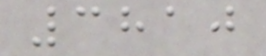3810
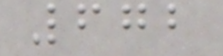672
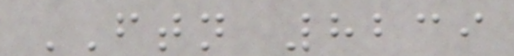FTN 8239
